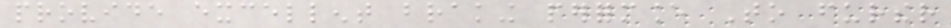provide excellent braking performance To further
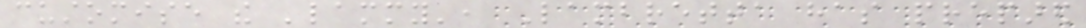customise the 'lammy', Lambretta has prepared
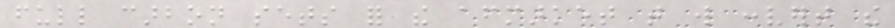full carbon sets for the aftermarket that will convert the
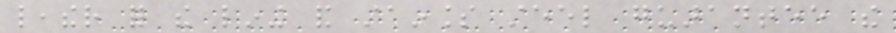leather for the lining and stainless steel guarantee the
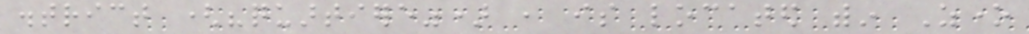district ("quartiere") , is located within Zone
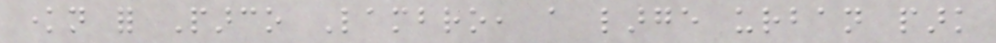known for Parco Lambro, a large urban park
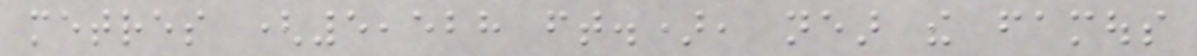metres (5,528 ft.), near the famous
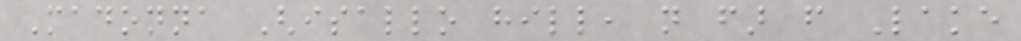Madonna Ghisallo hill, not far from Lake
